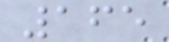165
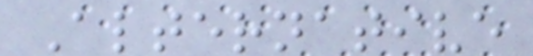Alternative
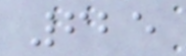625
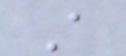A
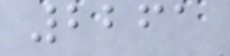2261
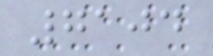7104
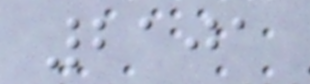2101
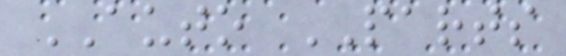AUTO PARTS
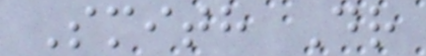Smith Dr
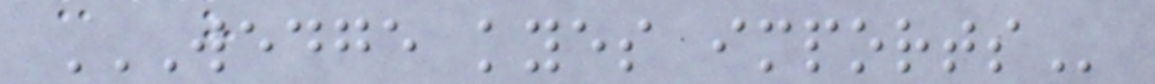WEDGE KYES IMPORTS
